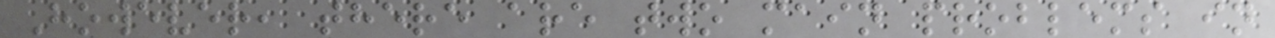However, there are two main problems in
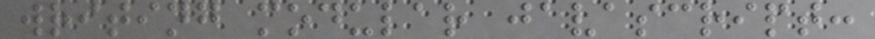writing modular javascript:
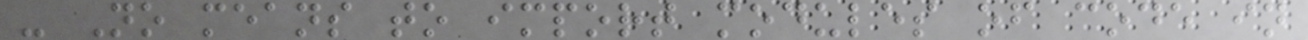- No means to import modules of code in
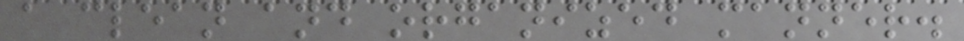a clean and organized manner.
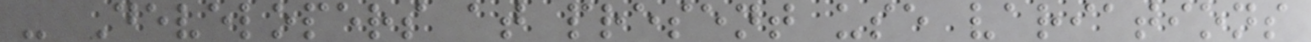- Developers at present use variations
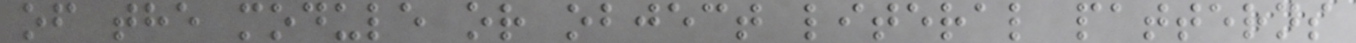of the module or object literal patterns
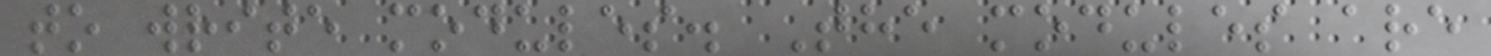to write modules. The modules are
